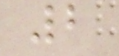2
